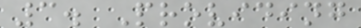3. Providing
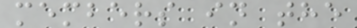members in the
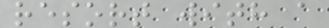resort with a
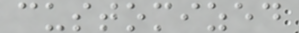customized
